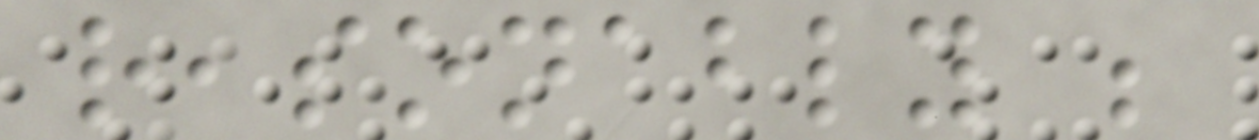reasonably be
